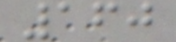160
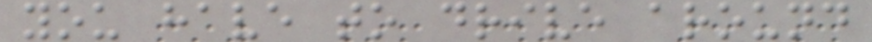you have to drive around
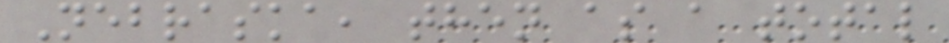Nebraska, then as a total
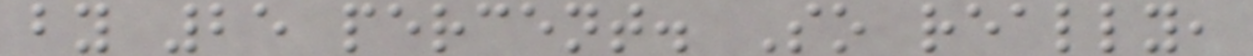by 25 percent. So really,
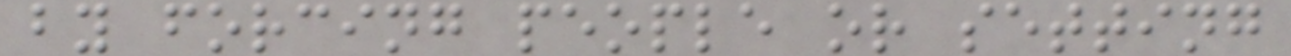by forcing people or setting
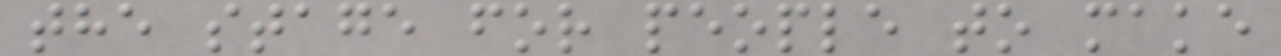the stage for people to make
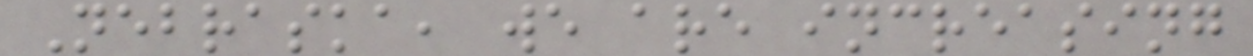Nebraska, we are increasing
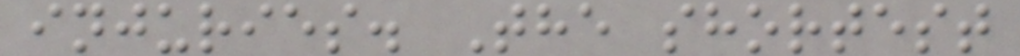injuries. The shortest
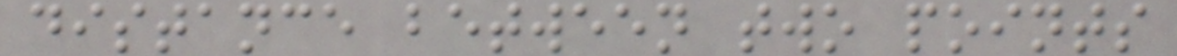distance between two points
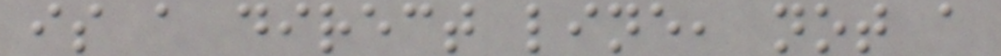is a direct line, not a
